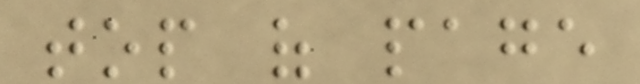top of page
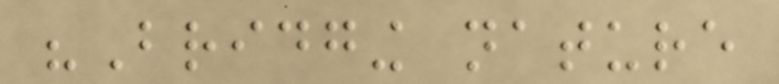"Bridging nature
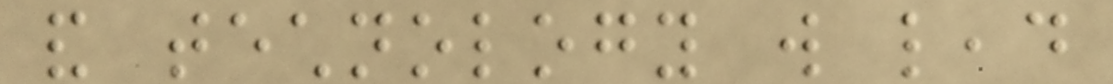and technology will lead
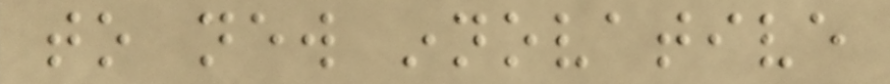to new innovative
